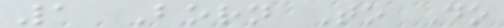1 Born To Do
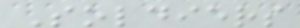Soldiers
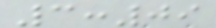3:09
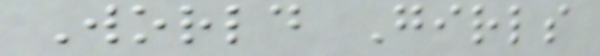World Girls
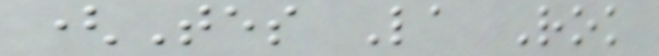(Tes La Rok
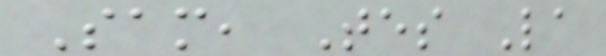Sam, Tes La
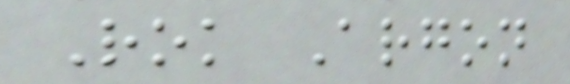Rok Argon
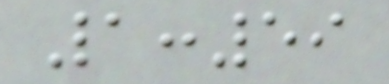1:59
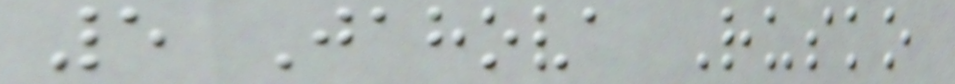5 Jahova Rusko
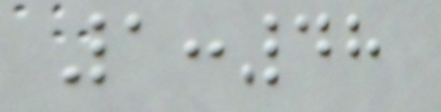1:48
